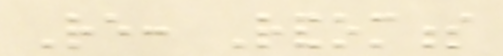Re: Randomness
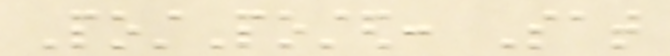PostPosted: Sat
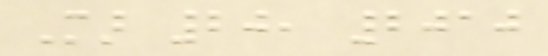Mar 20, 2010
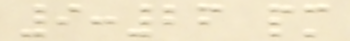9:26 pm
